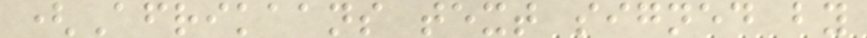(Afrikaans text signed by
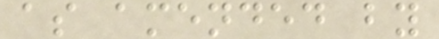as amended by
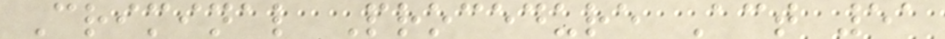Criminal Procedure Act 51
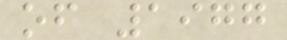of 1977
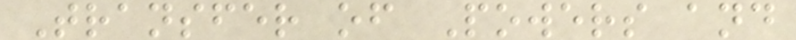Transfer of Powers and
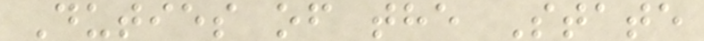Duties of the State
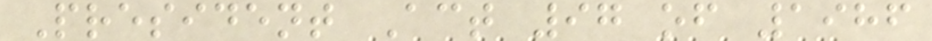President Act 97 of 1986
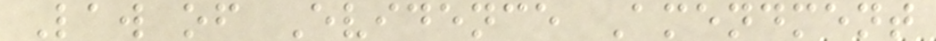Law of Evidence Amendment
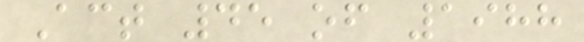Act 45 of 1988
